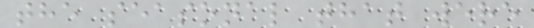the seasonal that were
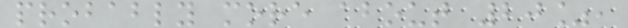probably more about 20%,
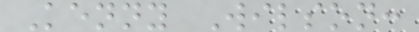Kenny Wilson:
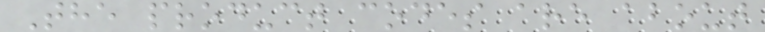The product codes are about
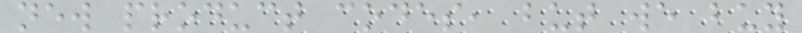new product codes, but we buy
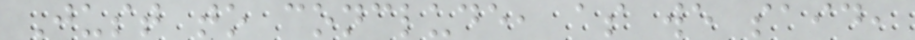Just to conclude, as we said,
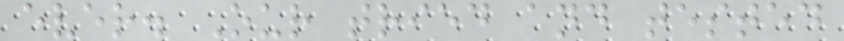ever. Our tried and tested
